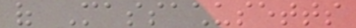of Massachusetts
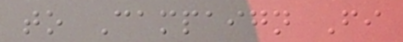to Campaign Fi
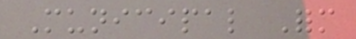Municipal Form
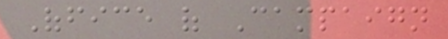Office of Campaign
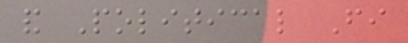and Political Fi
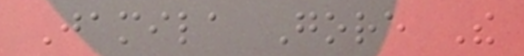Jamila Gore The
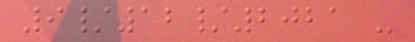9/12/2021 -
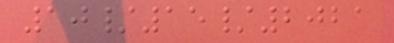10/15/2021
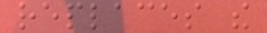replaces the
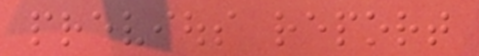previous report
